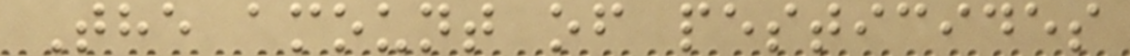The amount of pesticides
